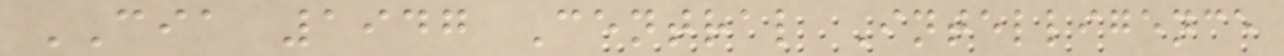CIA 1947 Central Intelligence
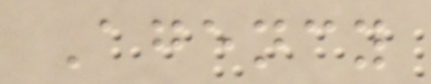Agency
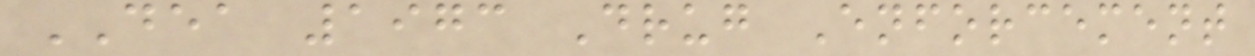DEA 1973 Drug Enforcement
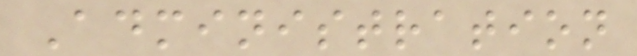Administration
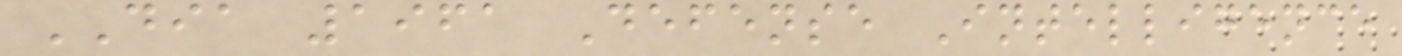DIA 1961 Defense Intelligence
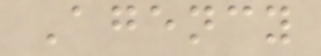Agency
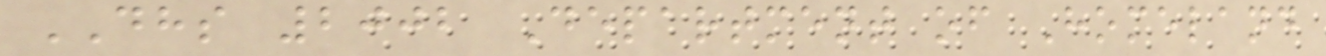DHS 2002 Department of Homeland
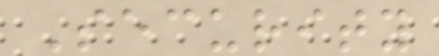Security
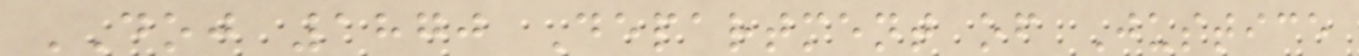DOJ 1870 Department of Justice
